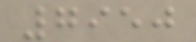7950
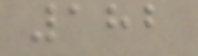182
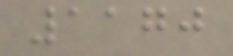1170
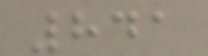841
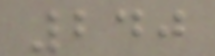240
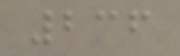236
